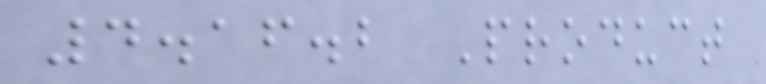4.16.2 Product
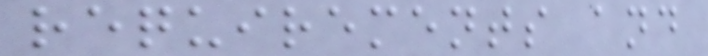requirements and
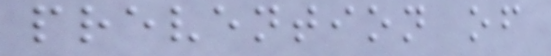prevention of
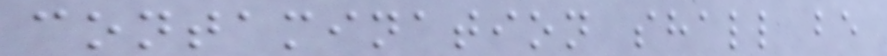contamination shall be
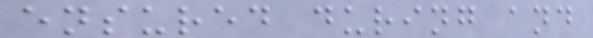ensured during and
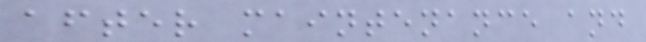after maintenance and
